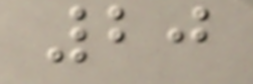20
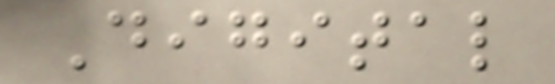Digital
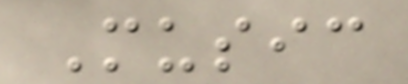Music
